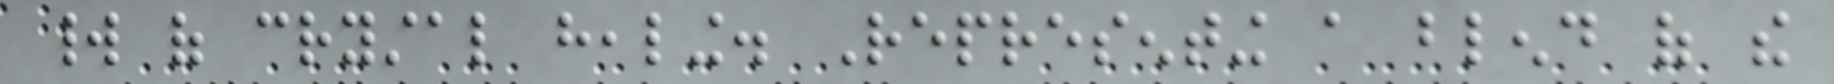world of crystal healing. Representing a blend of the
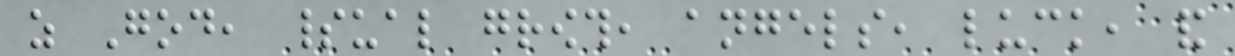as God, spiritual growth, angels, luck, and
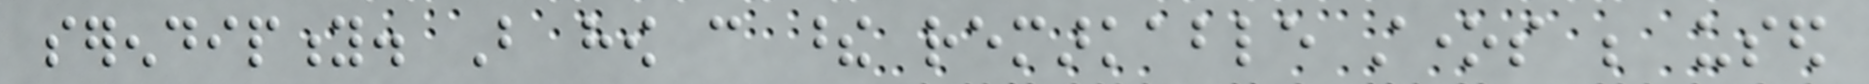serendipity. But how can these remarkable stones be used
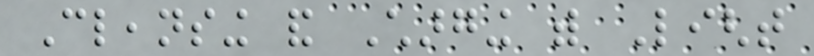Cleansing and Charging with Light
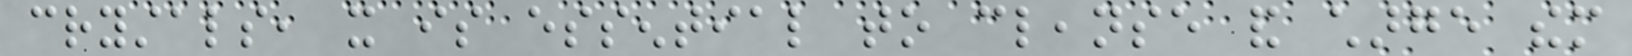crystals, it is essential to cleanse and charge them
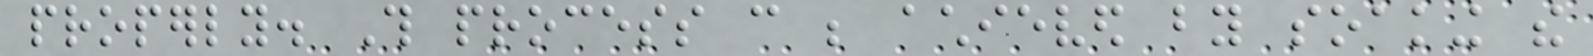properly. This process can be achieved by soaking the
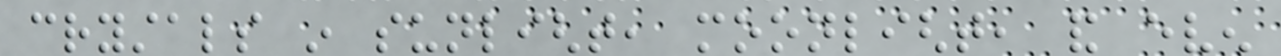crystals in sunlight, moonlight, and even
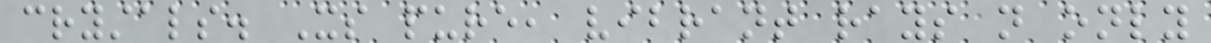crystals. Its pure, vibrant rays not only
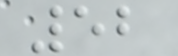52
